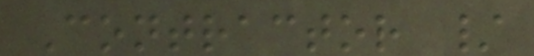Contractor /
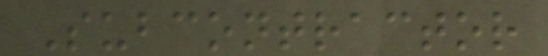Subcontractor
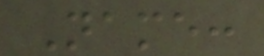Name:
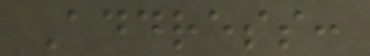Address:
